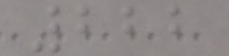222
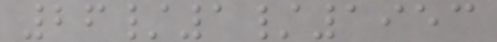26/1/1953
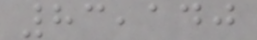83,140
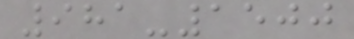981-1500
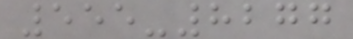555-8277
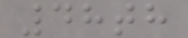48th
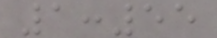1:55
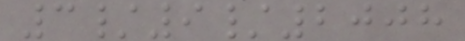3/9/2008
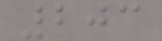203
